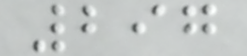297
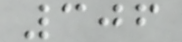306
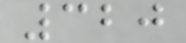320
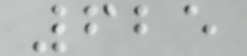625
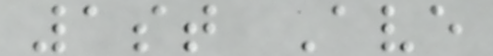1st Ave
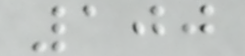100
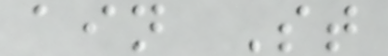ain St
